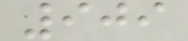909
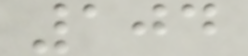104
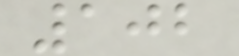102
